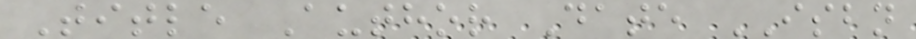Title Author Date ISBN
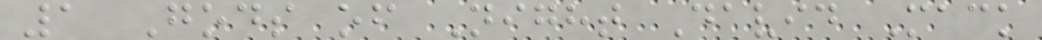1 Gods of Night David Mack
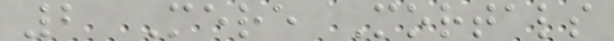2 Mere Mortals
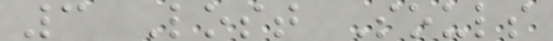3 Lost Souls
